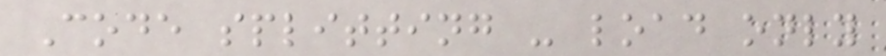Code splitting - load only
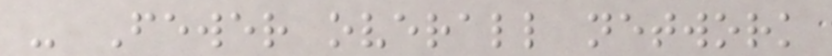- Fewer overall network
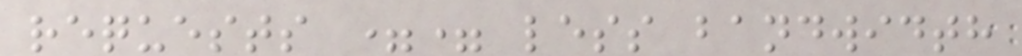requests == less bandwidth
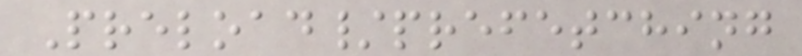Preload/prefetching
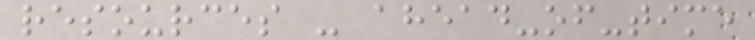resources - ahead-of-time
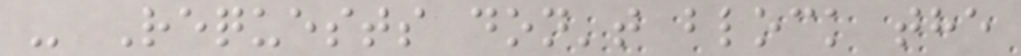- Requests don't block the
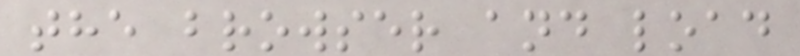the browser and load
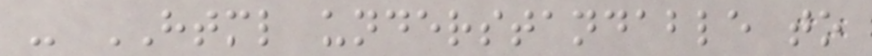- HTML understandable to
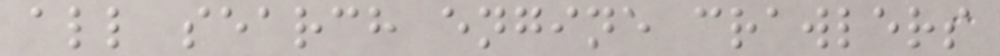all search engine crawlers
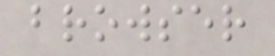browser
